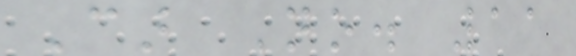Car No. 11
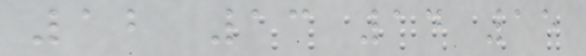12 13 14 15
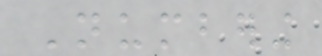Numbering
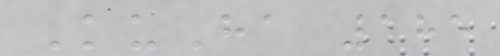KuHa 185
